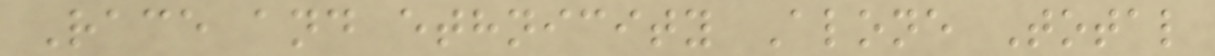Race and ethnicity Alone Total
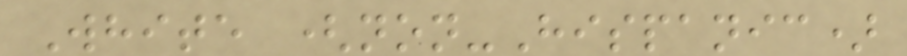White (non-Hispanic)
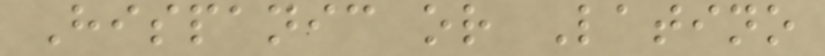Hispanic or Latino
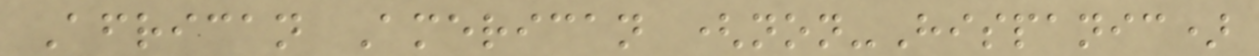African American (non-Hispanic)
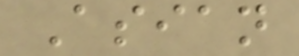Asian
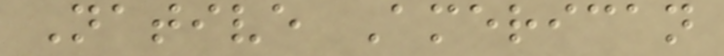Native American
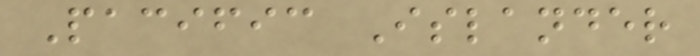Pacific Islander
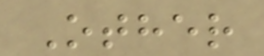Other
